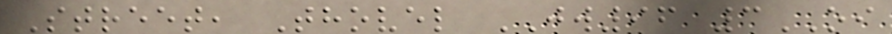Street, Thovel JW96 3OI
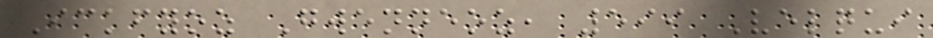Ickfyoz Gwenneoz, 599 Velqui
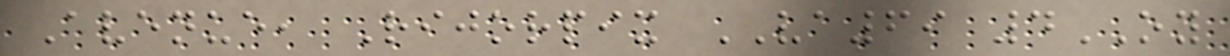Avenue, Rijorpix VA69 4OY
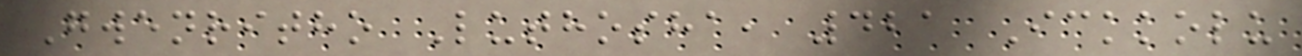Gwenritho Luthosha, 421 Ickkolu
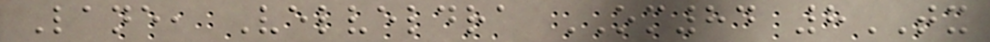Lane, Velveldra OM84 8TX
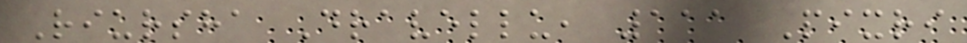Riursha Dravellu, 111 Pixri
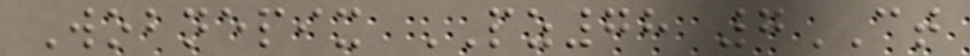Wobnepix PZ78 7CT
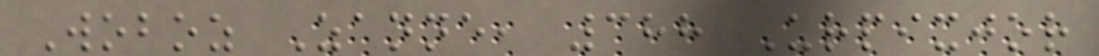Woboz Zanne, 388 Urpixjor
